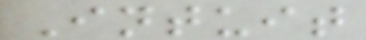Intuit
